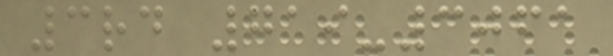3rd 719-3061
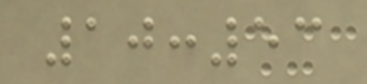10:53
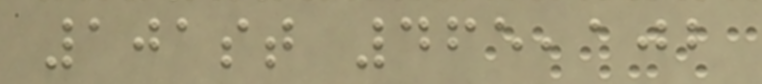101st 465,102
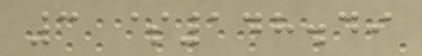3 $148.49
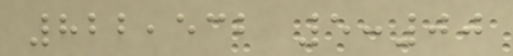822,532 5:00
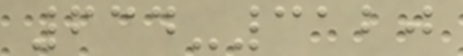634-3120
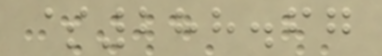$288.67
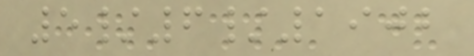5/6/1902
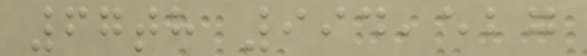67th 994,527
